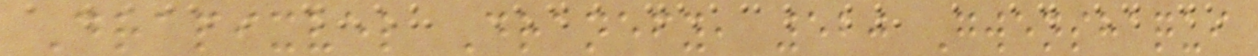Drapixvel Dranefy, 520 Gwenshaqui
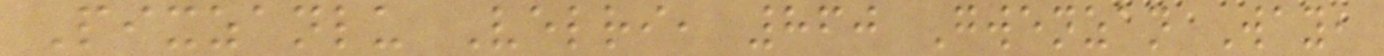Pixzanlu Velri, 860 Gwenzan Way,
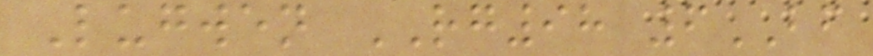Lugwen RG98 6BF
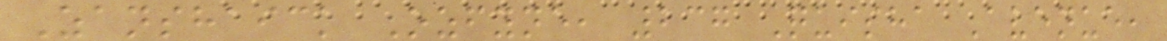Zanshaick Ozfyne, 237 Quisha Avenue,
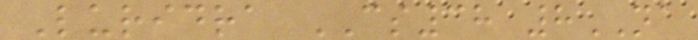Luridra CS38 8NA
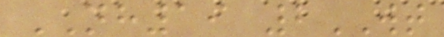NH19 2WT
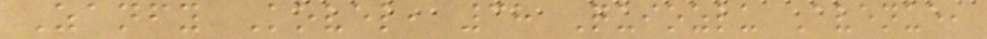Zanfy Kovel, 38 Quiozlu Avenue,
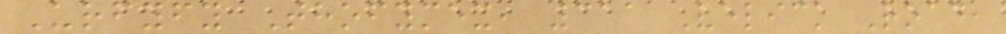Urfyfy Thofymex, 311 Velick Road,
